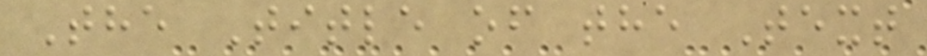The Title of the Text
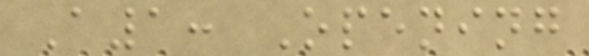A1: Opening
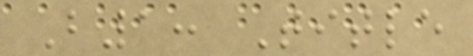B1: Title
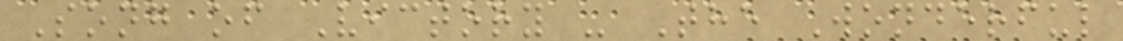Song of Victory - The Wonderful
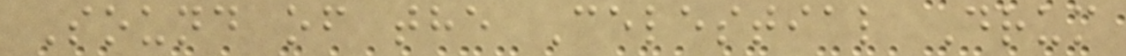Sound of the Celestial Drum
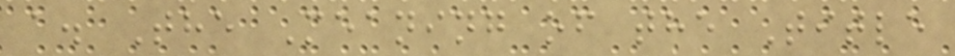a. The Meaning of the Title
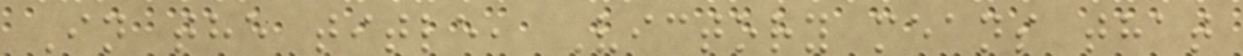In the title, Victory means that
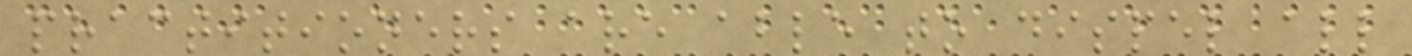practitioners are able to dispel all
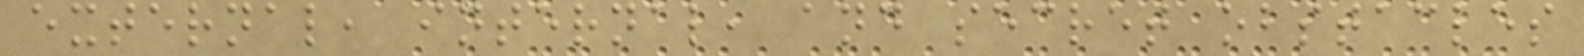external, internal, and secret obstacles
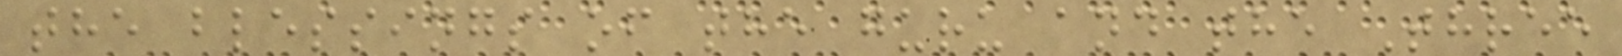the blessings of the guru and the Three
